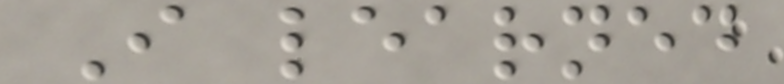I learned
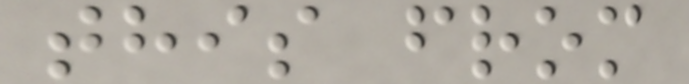this from
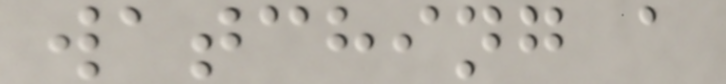watching a
